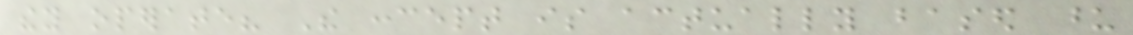they operate? The concept is actually based upon
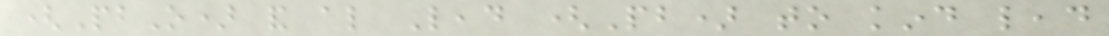(PbO) and also Lead (Pb) to kind lead
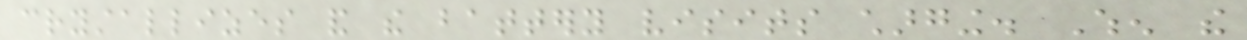crystallizes and the battery visits charging. When the
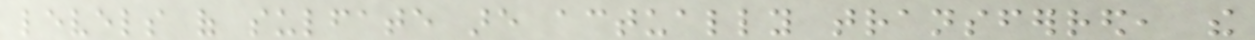levels of sulfate are actually transferred, the
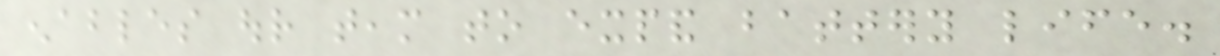enables our team to expand battery life.
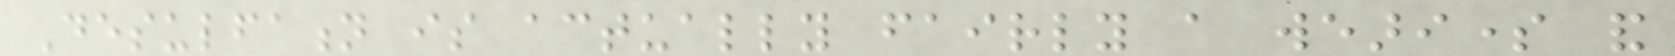Desulfation is actually fairly a wearisome and
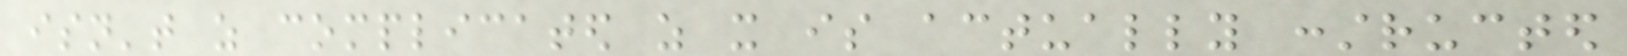isn't as complicated as it is actually constructed
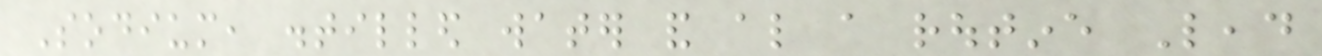Sodium, distilled water and also a routine Lead
